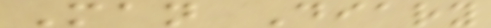Man Diary
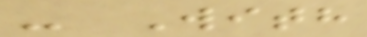- With
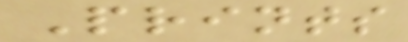Prints
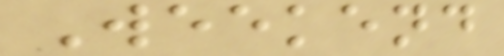Weekend
